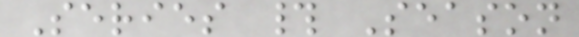Series # Season
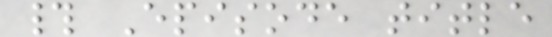# Episode title
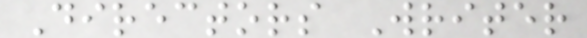Directors Writer
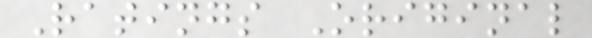Ratings Original
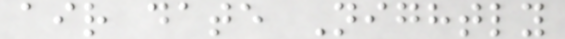air date Nightly
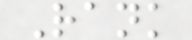Rank
